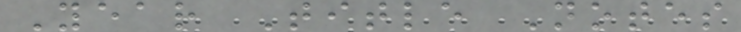Year Title Notes
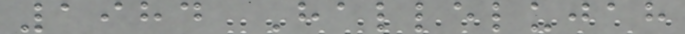1984 Hallelujah
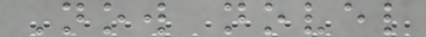Now novel
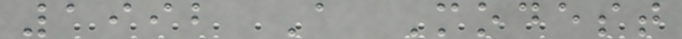1992 A Modest
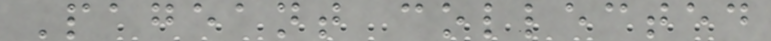Pageant collected
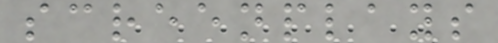screenplays
